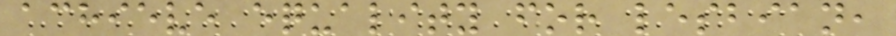achieve equality for lesbian,
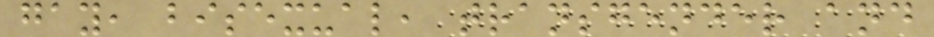gay, bisexual, transgender and
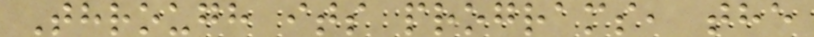Through its programs, the
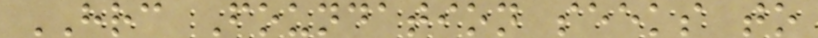HRC Foundation seeks to
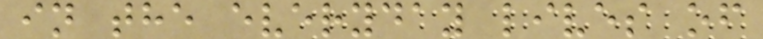in the everyday lives of
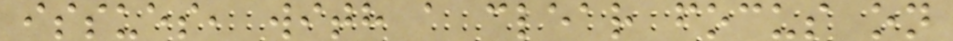issues, with a clear focus on
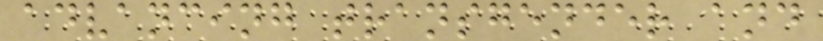advancing transgender and
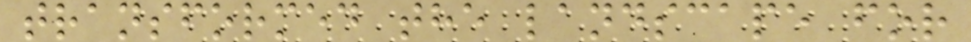transformed the landscape for
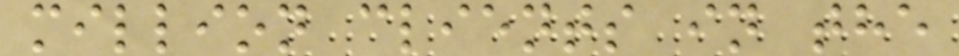million clients in the
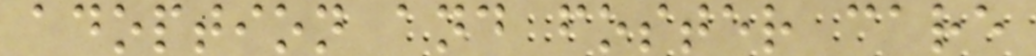adoption and foster care
